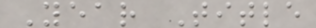Year Title
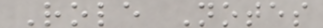Role Notes
